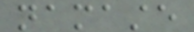namaste
